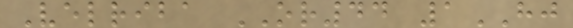Velriba OR44 1HJ
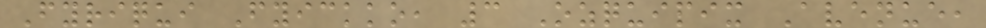Fyriqui Fyickko, 3 Ozquipix Avenue,
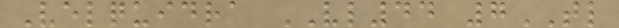Velquidra VL44 7TL
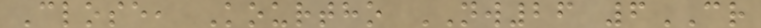Close, Kourtho NW26 6CR
